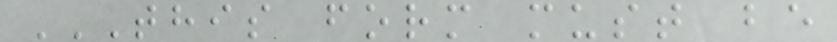THIS FORM MUST BE
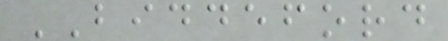BIDDEFORD
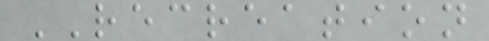RECREATION
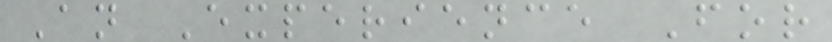An Experience For
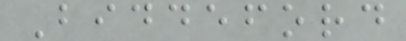Biddeford
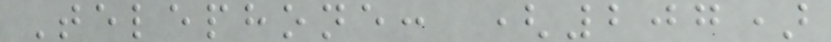Telephone: (207)
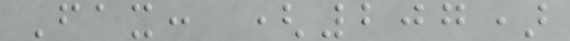Fax: (207)
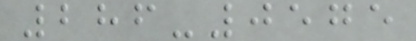286-0575
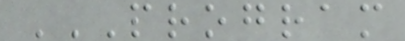PROGRAM
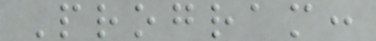Program:
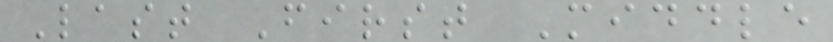Last First Middle
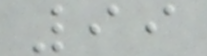99
